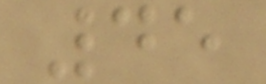45
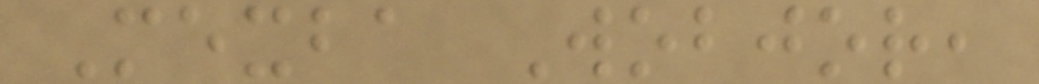Mexba Wobjor,
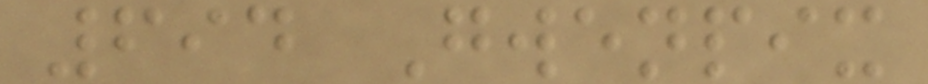694 Gwenpix
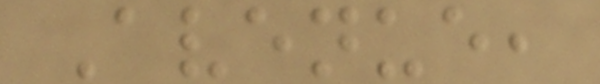Avenue,
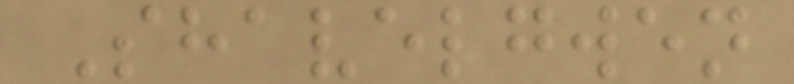Shavelgwen
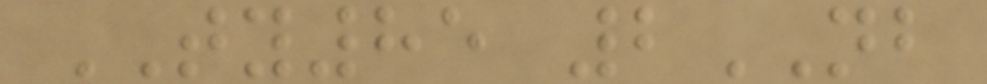TY85 2NB
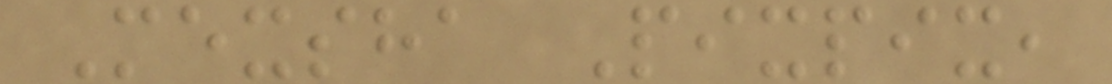Mexsha Pixpix,
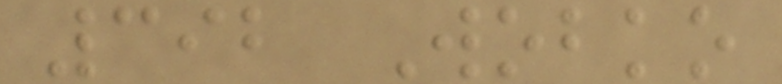392 Wobko
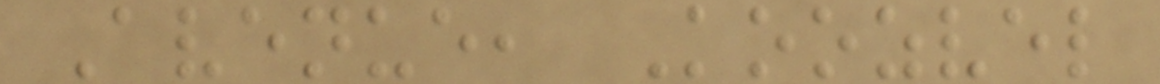Avenue, Koozvel
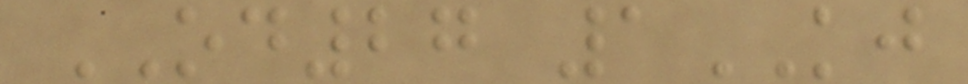OD27 1KJ
